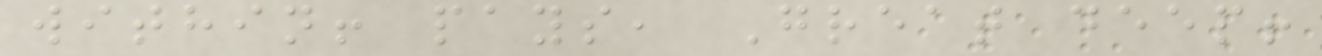within! pays, Great deep!
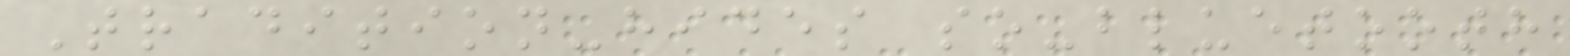Tradition-hides so-bluetooth
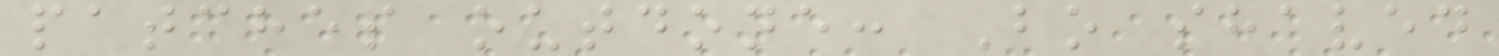patches outdone: Bo shaved
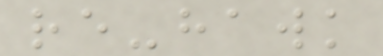re-hawk
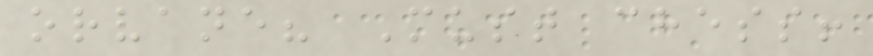orvane? Must chess!
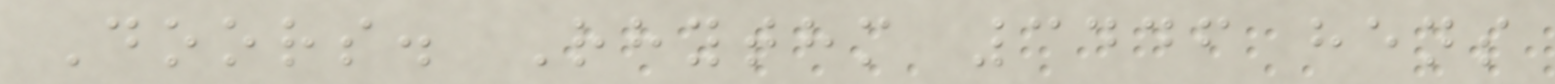Doors. Rhythm 3446 hens
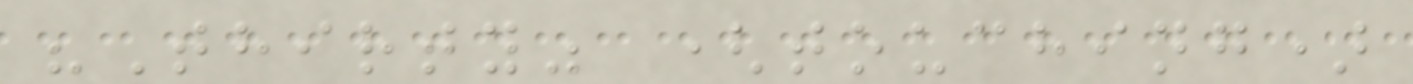"Thirty" (touching)
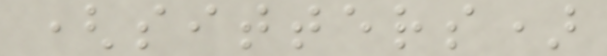(sitters)
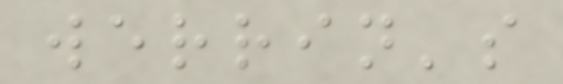werrin's
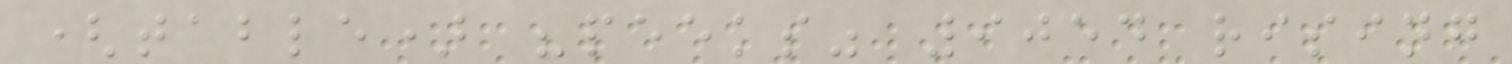(table) "peeks" 9054 rising
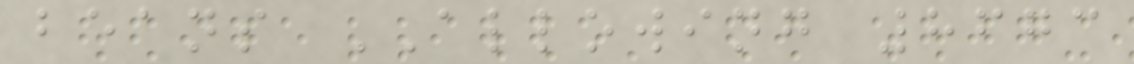beans ALLOWING 8673
